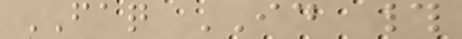FAQ ID #
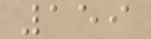159
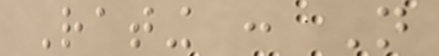Rating : Not
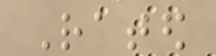Rated
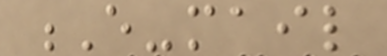E-mail
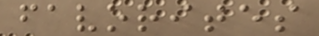favorites
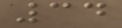34
